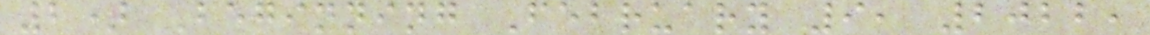2) Beginning February 9, 2022,
